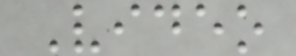Video
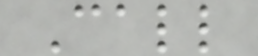Call
